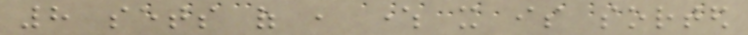8 sets of , where it is sorted
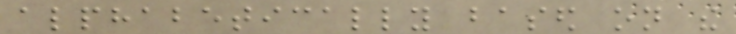alphabetically based on the
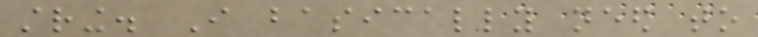string. I basically need to
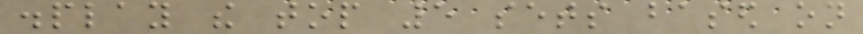display the top 5 sets based on
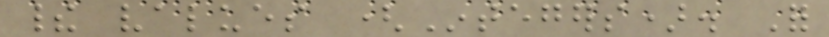their values (Integers). For
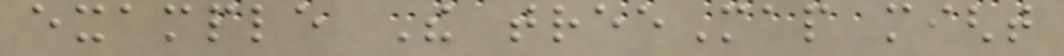example The treeMap might
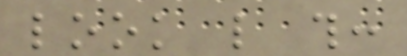look like this:
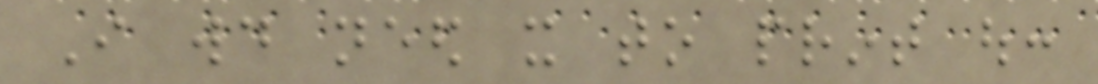I would need it to print out:
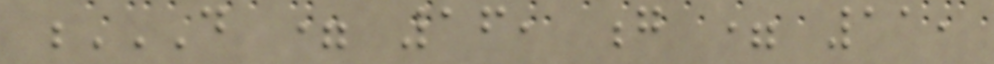D = 16, G = 11,
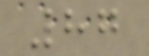87
